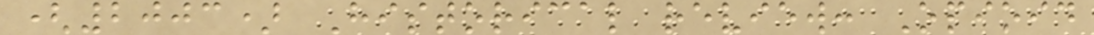(2003) Historical review: Opioid
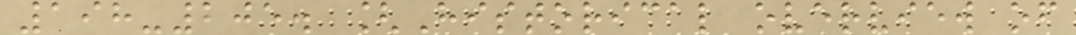198-205. [Historical overview of
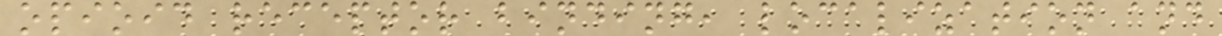opioid receptor binding, localization and
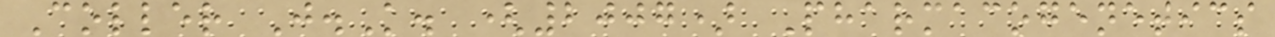Coller J.K. (2007) Pharmacogenetics
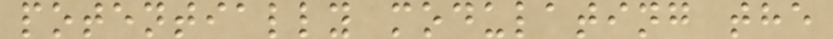potentially modulating the
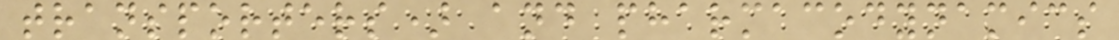transporters) and pharmacodynamics
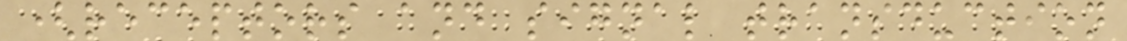(receptors and signal transduction
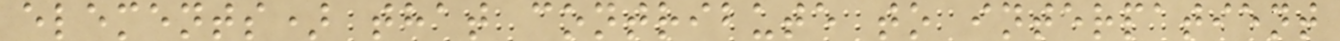elements) that contribute to interpatient
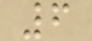6
